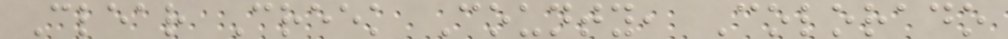Clear Creek County, Colorado
